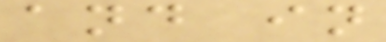and in
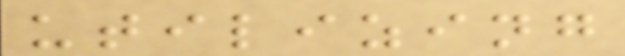utilizing
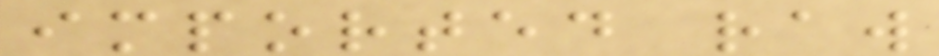imported raw
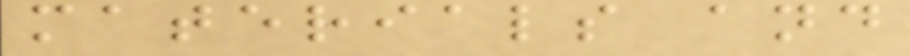materials and
